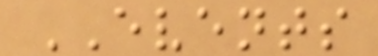EVENTS
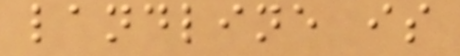landline is
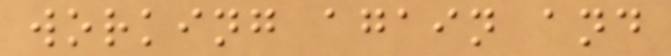working again and
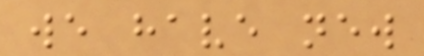we have new
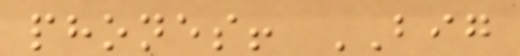phones! BIG
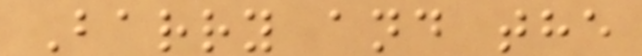Barry and the
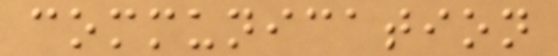communication
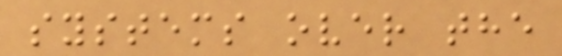systems over the
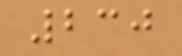230
